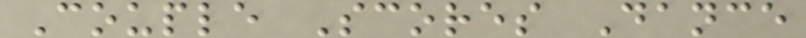Couple Scores Dance
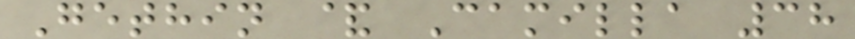Gethin & Camilla 38
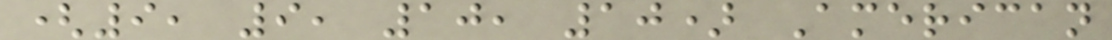(9, 9, 10, 10) American
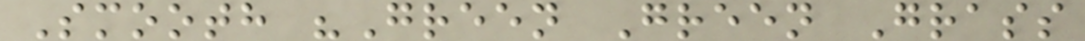Smooth "Green Green Grass
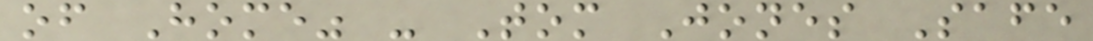of Home" - Tom Jones Safe
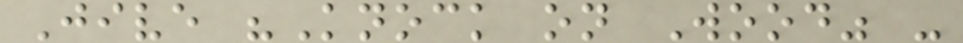Jive "Knock on Wood" -
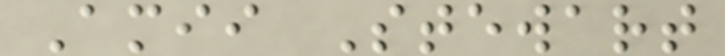Amii Stewart
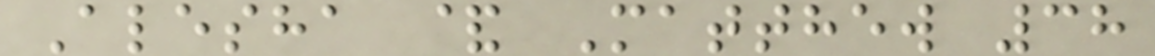Alesha & Matthew 38
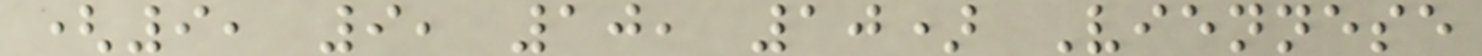(9, 9, 10, 10) Viennese
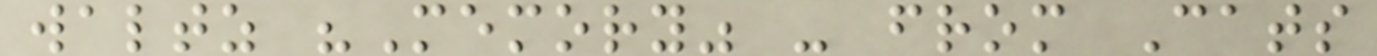waltz "Memory" - from Cats
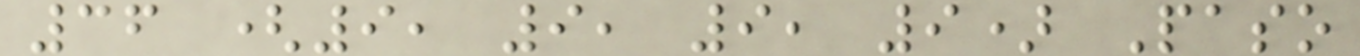36 (9, 9, 9, 9) Paso
